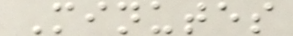Minutes
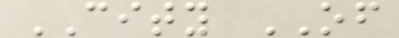CITY OF
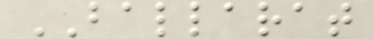BALLARAT
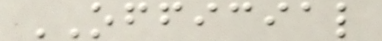OFFICIAL
